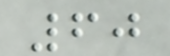60
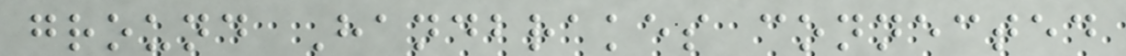ground Handbrakes connected
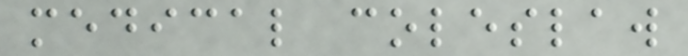medical coleslaw
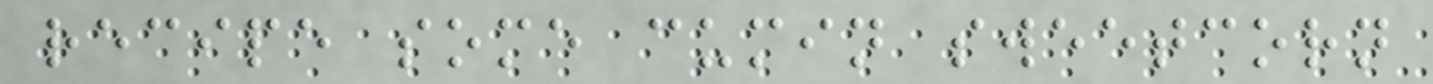recipe some cumin sweetcorn
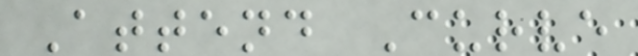Attend Curve
